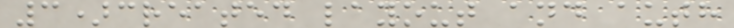3)created layout and auth
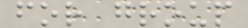for group
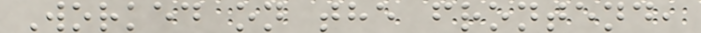Worked on the frontend,
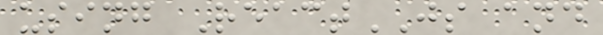using ReactJS and
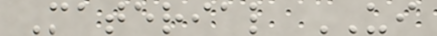Material UI
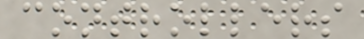controllers
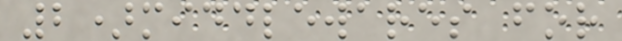2)middlewares for
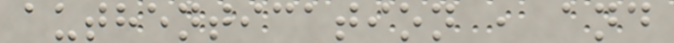authentication , and
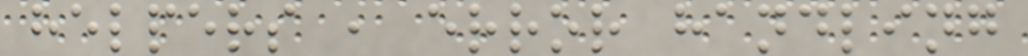helpers , error handling
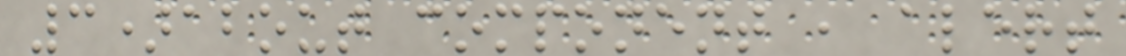3)about component , alert
